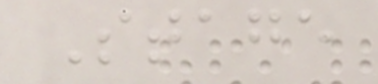Stage
